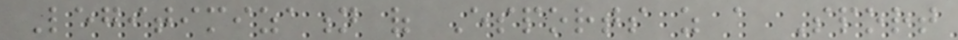Legitimization of Esports as a Sport
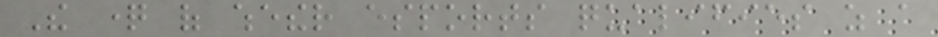The question of whether esports qualifies as a
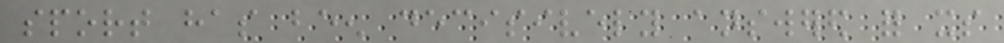sport has been decisively answered for its
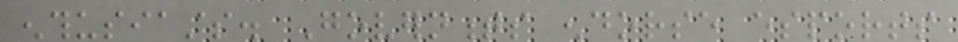enthusiasts. Governments endorse esports
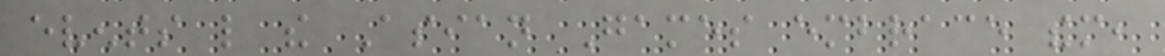events like the Asian Games embrace them,
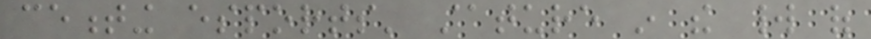cementing esports' stature in the world of
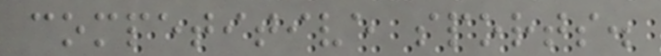competitive sports.
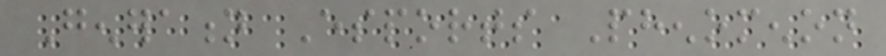Generation Esports Phenomenon
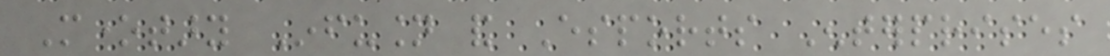Monetary Infusion and Esports Enterprises
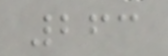263
